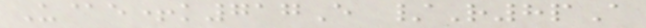U@e+k717E /R8pA
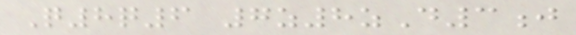Q8q6 7z8zD3j
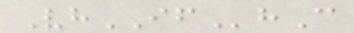VhIFhC
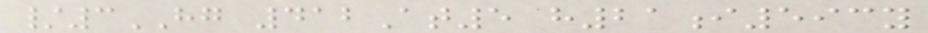/3HG 412At5 h21i593y
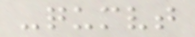-qumvt
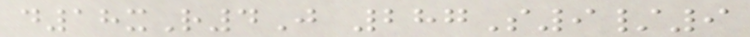d18xR4J 287S9/9
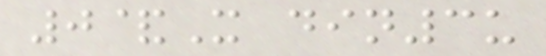0&X din3u
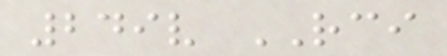249v RCI
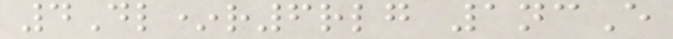4Dl*r6rlg 1ncE
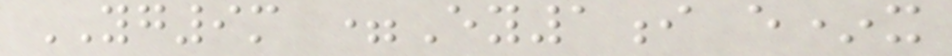YG9m =Ey1i e*x
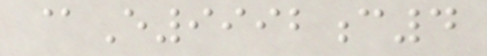@E9992c4
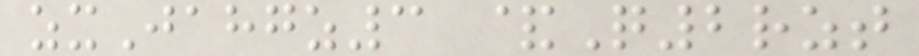zxJahgz3 &Q2rzt
